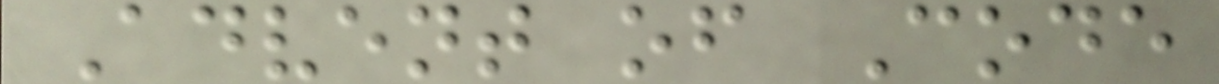Advent of Code
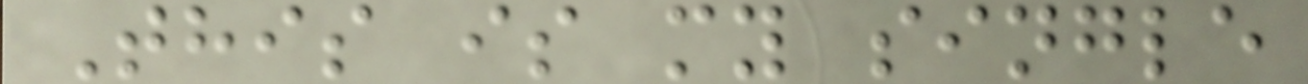This is my single
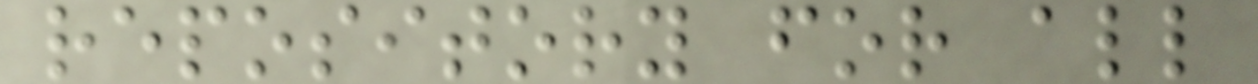repository for all
